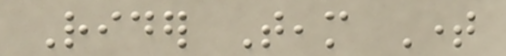Rider Team Time
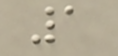1
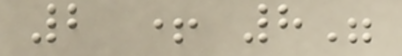2 + 8"
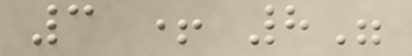3 + 8"
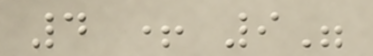4 + 9"
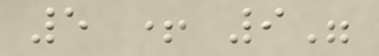5 + 9"
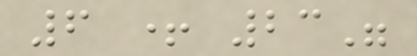6 + 23"
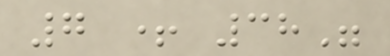7 + 38"
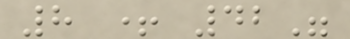8 + 42"
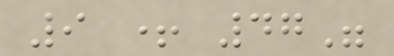9 + 47"
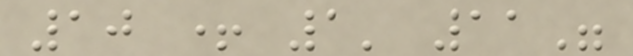10 + 1' 11"
